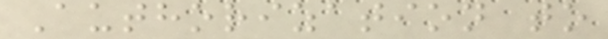Authorization to
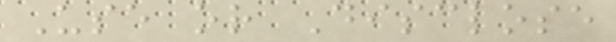Use or Disclose
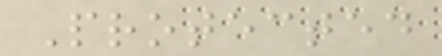Protected
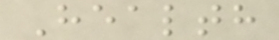Health
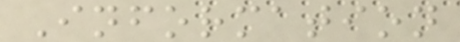Information
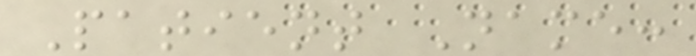Patient Name:
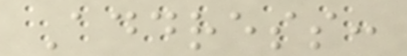Address:
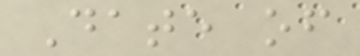Date of
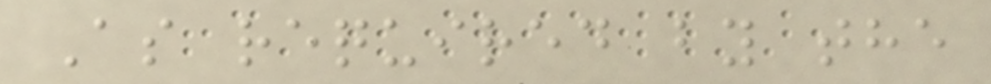As required by the
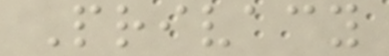Privacy
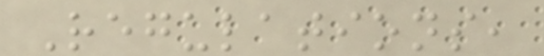Regulations,
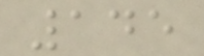145
